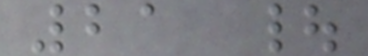21 |
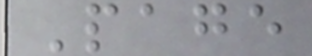Page
